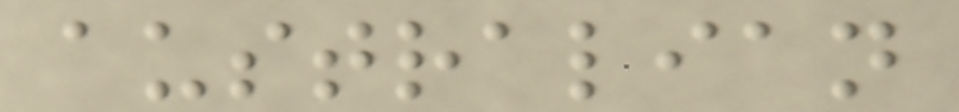australian
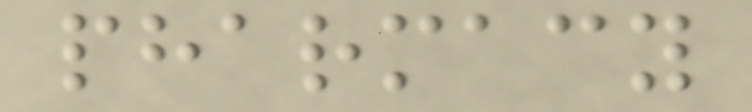pharmacy
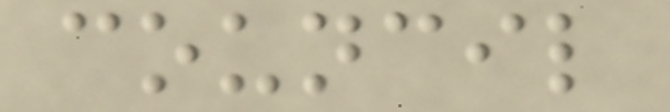council
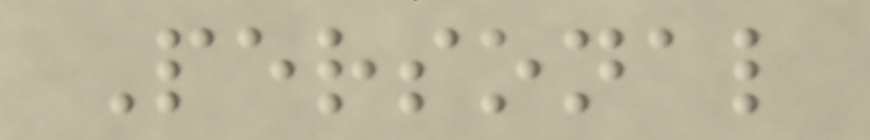Personal
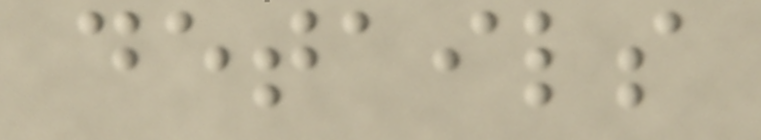details
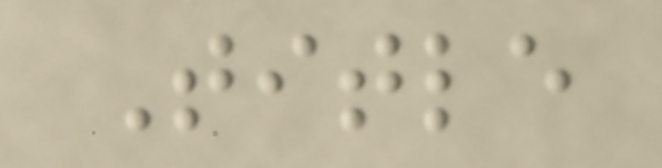Title
